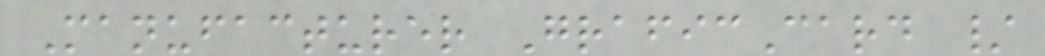Manufacturer GraficCard /
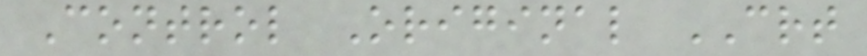Control Original CRT
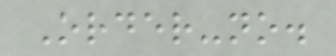Order-no.
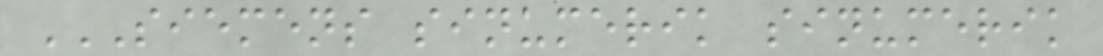SIEMENS SINUMERIK SINUMERIK
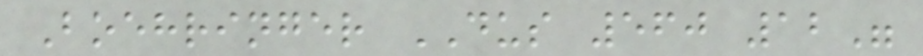Boehringer DUS 560 12"
